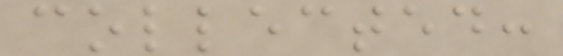collected:
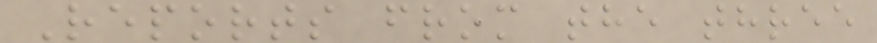Reports from the three
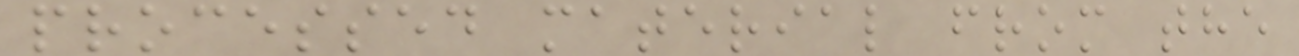processed material from the
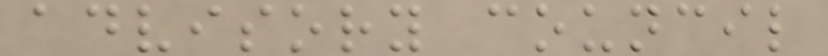advisory council
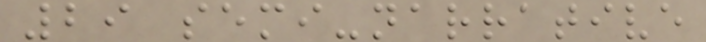29 semi-narrative
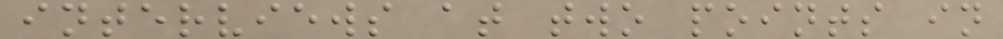interviews at two points in
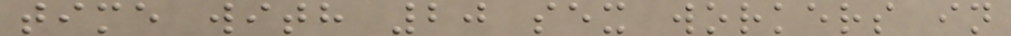time with 20 sex workers in
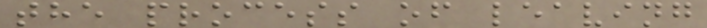the process of leaving
